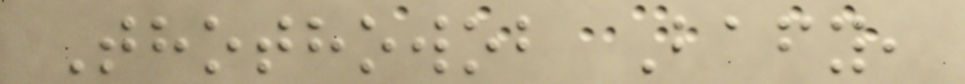Thothowob Bafy,
